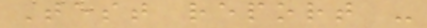Test report -
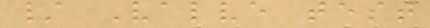/ Valve test
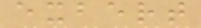exbert
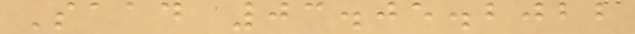Saad 03.05.2022
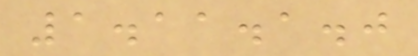1.11.1.0
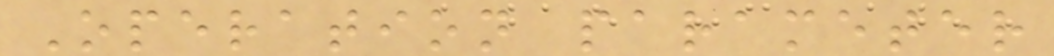Operation parameter
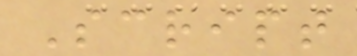Script
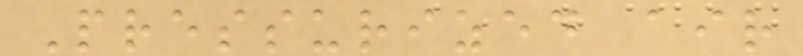Pressurized air
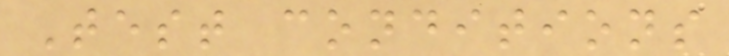Test conditions
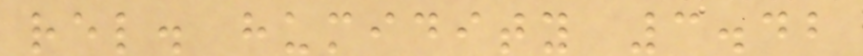rel. humidity 3.42
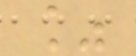%
